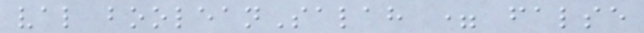val booleanSalah = false
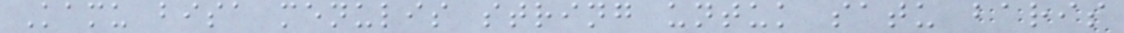Kamu bisa menulis string untuk satu baris
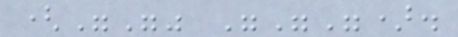(""" """).
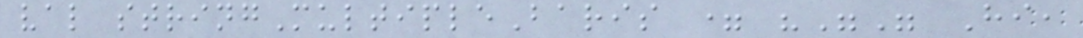val stringMultipleBaris = """ Hi,
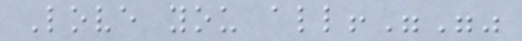Love you all!"""
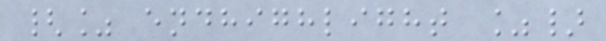{% endhighlight %}
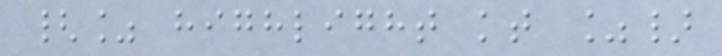{% highlight kt %}
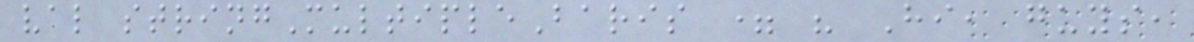val stringMultipleBaris = " Hi, guys,
